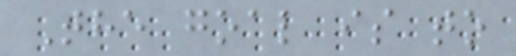The goal is to
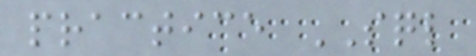practice SQL
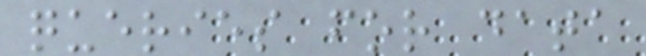queries for data
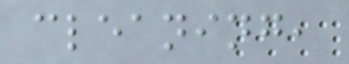cleaning,
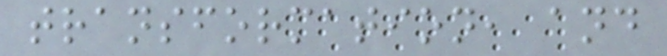transformation, and
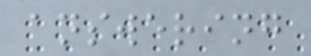answering
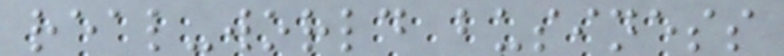real-world business
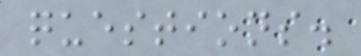questions.
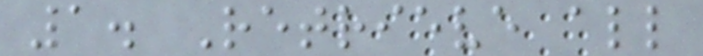1. Retrieve all
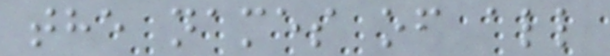the names of all
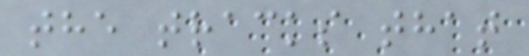the tracks that
